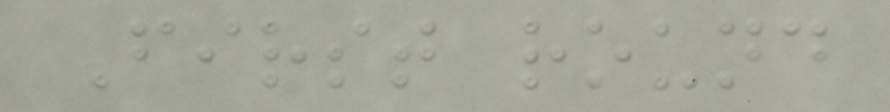First round
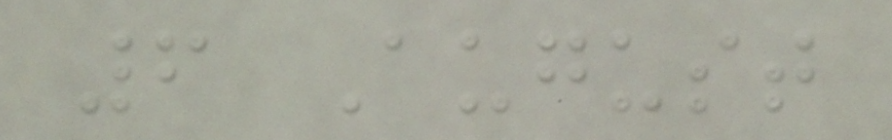6 August
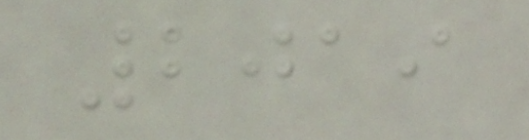2019
